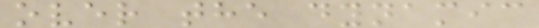over the dynamic
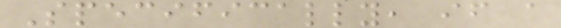Specifically, if a
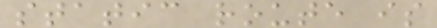static route is
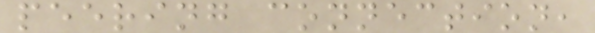peering connection,
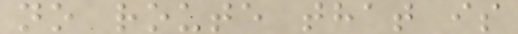no route that is
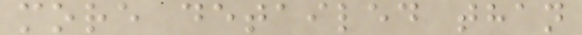more detailed than
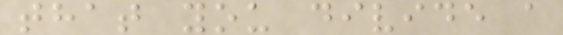that you divide a
